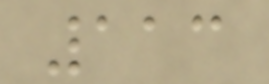113
